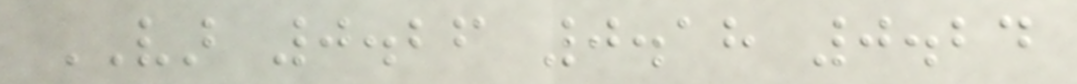VAR 0.26 0.18 0.24
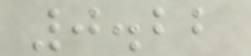0.22
